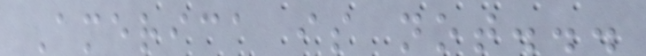America is not...
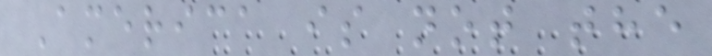America is not the
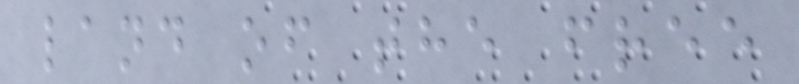land of the free
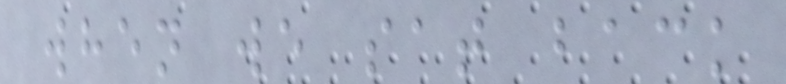when we sat back
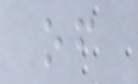of
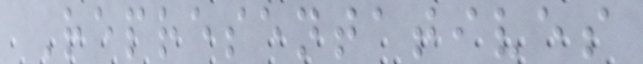Representatives
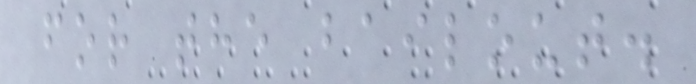for the bailout.
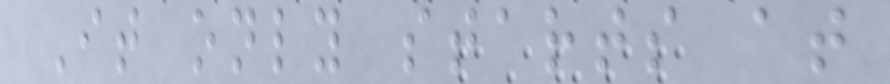It only starts at
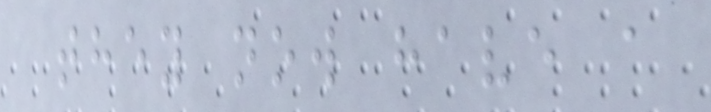they now have a
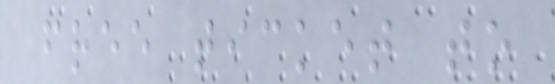free ticket to
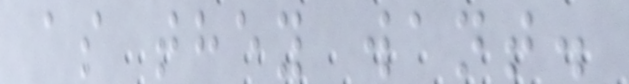as they want.
